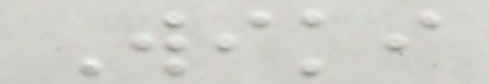Wiki
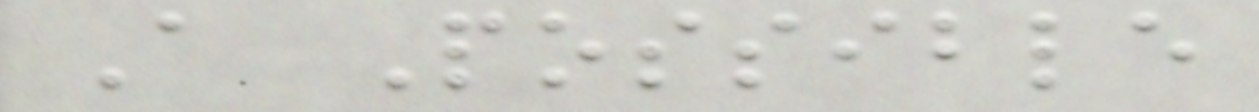A Possible
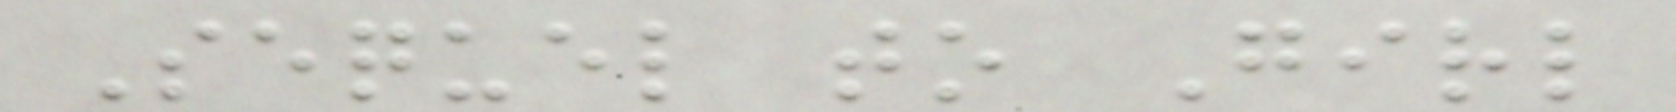Sequel to Girl
